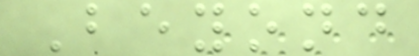Beyond
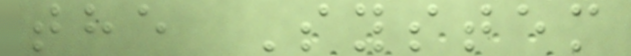the System
